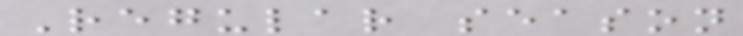Regular season
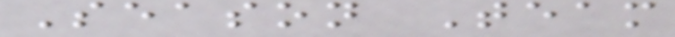Season Team
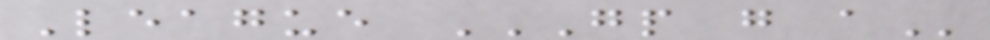League GP G A
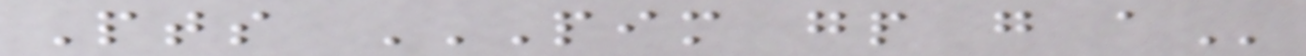Pts PIM GP G A
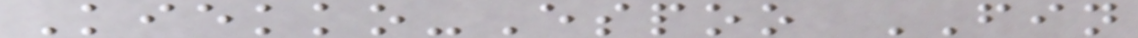Kiekko-Espoo FIN
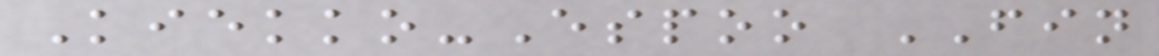Kiekko-Espoo FIN
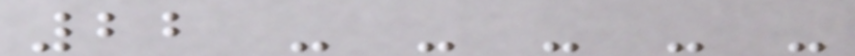22 - - - - -
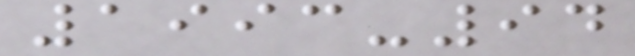1993-94
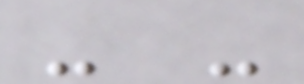- -
